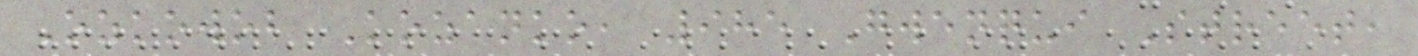Ozkowob Kozanko, 985 Gwenqui Street,
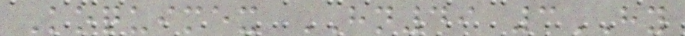Koquimex HN49 3HY
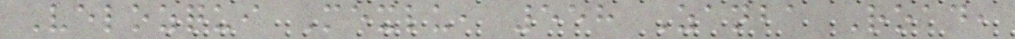Velozqui Mexlu, 558 Zanba Road,
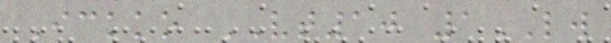Ickko VT10 1LW
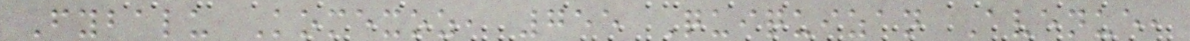Fybalu Komexoz, 755 Quiquizan Avenue,
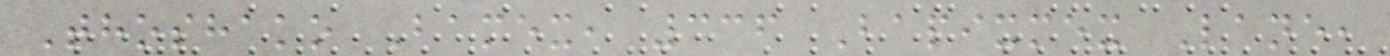Thoshako Bamex, 336 Bapixmex Lane,
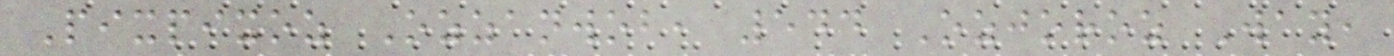Pixpixoz Ozzanwob, 544 Ozjoroz Way,
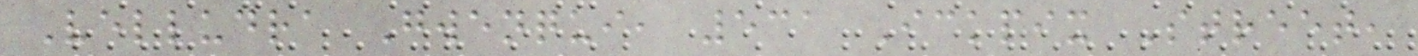Velludra Gwenqui, 531 Ickpix Street,
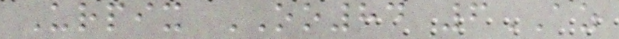Urpix OO84 6AZ
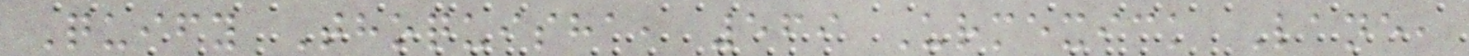Quify Thoquisha, 569 Urmexick Lane,
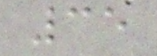35
